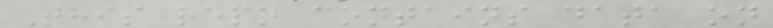This repo contains data on
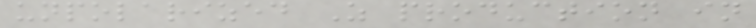unpolarized Z production in
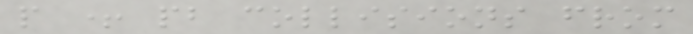p + pb collisions from
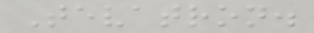Tevatron.
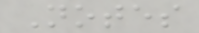Notes
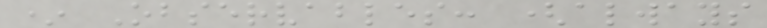* Observables: (always
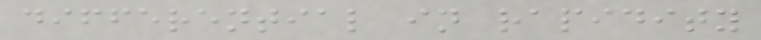differential in rapidity
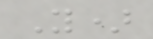Y)
